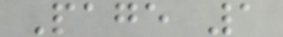Page 1
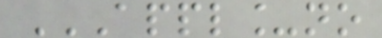APPL_NO
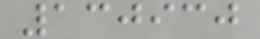130930
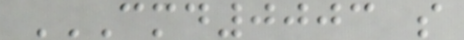CMD0003 S
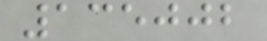135002
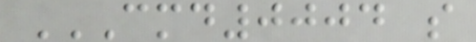CMD0004 S
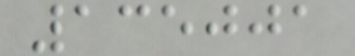135001
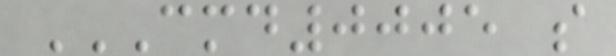CMD0005 S
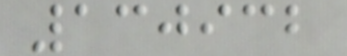130932
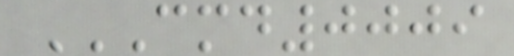CMD0009
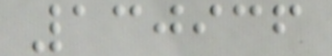130936
